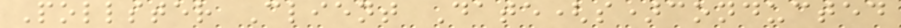Pollster Client Date(s)conducted
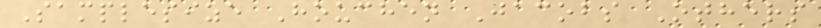Samplesize Houchen Jacobs Others
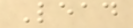Lead
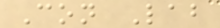Con Lab
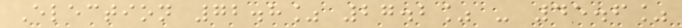Election 72.8% 27.2% - 45.6%
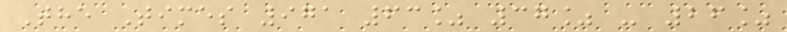The Times 971 63% 37% - 26%
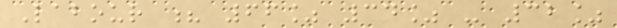Labour ? 66% 34% - 32%
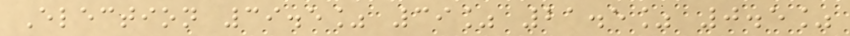Election 39.5% 39% 21.5% 0.5%
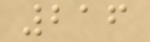216
